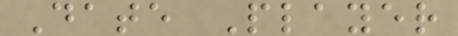Date Player
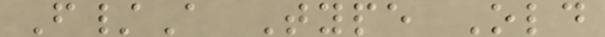F/A Type Old
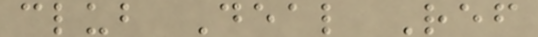club Deal Ref
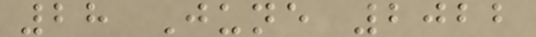28 June 2022
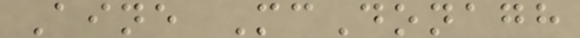Aine McDonagh
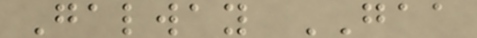Galway GAA
